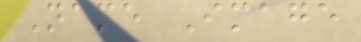Name Image
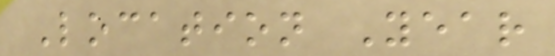Location Year
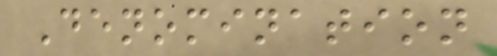Denomination
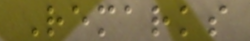Remarks
